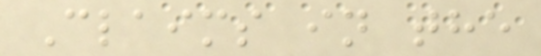Claims in the
